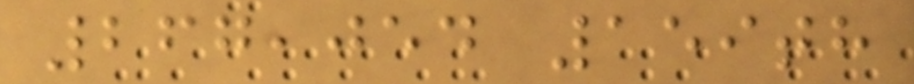267,054 159th
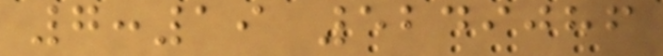7:19 5249086
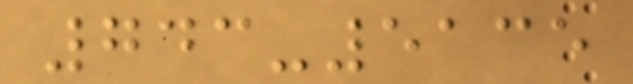743-5135
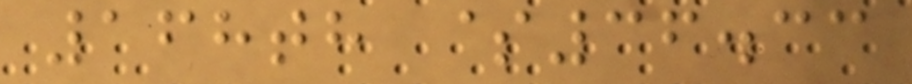168th $36.33
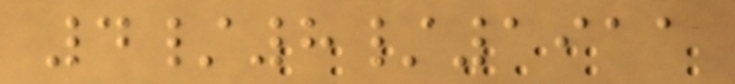4/8/1911
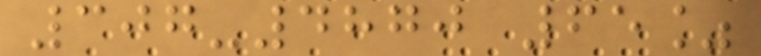307-4870 65%
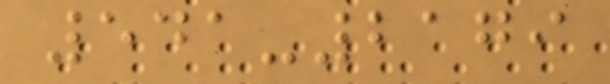541-2179
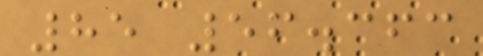85 56.363
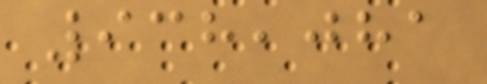938,081
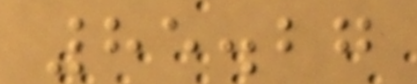85.27
